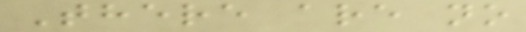There are no
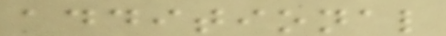additional
